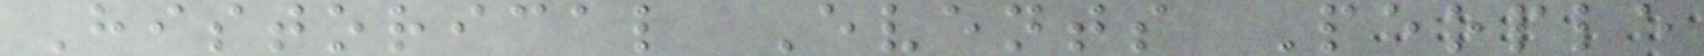Historical Events People
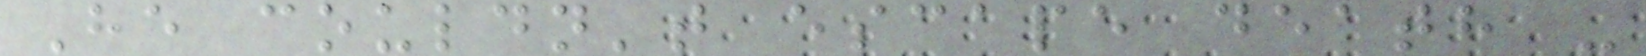He couldn't escape death -
